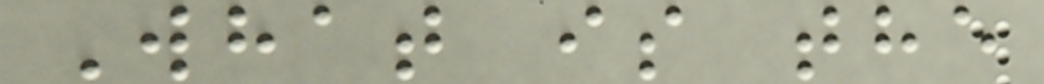What is the
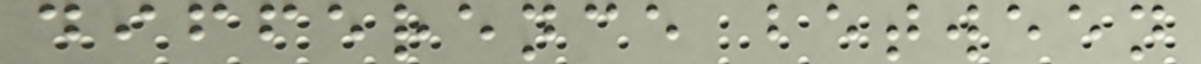difference between
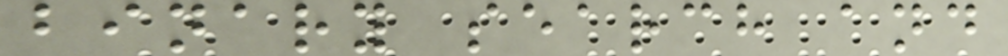binary search and
